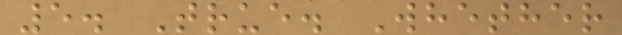5. True. Whether
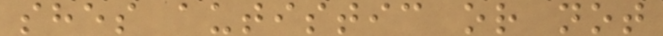shes autistic or not
